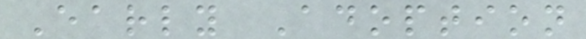Early Adoption
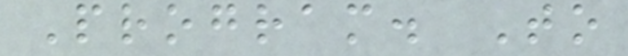Program. To
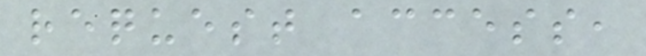request access,
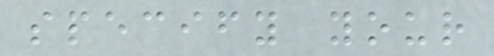specify your
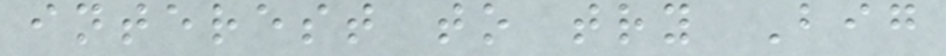interest to try Big
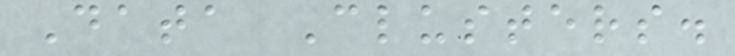Data Clusters.
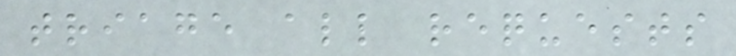triage all requests
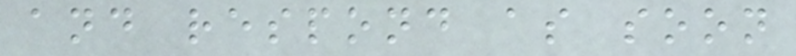and respond as soon
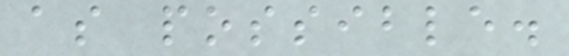as possible.
